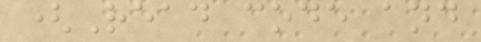(Read code and
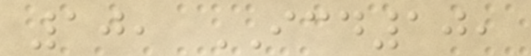10, ICD10,
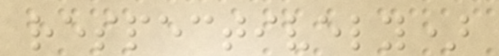respectively)
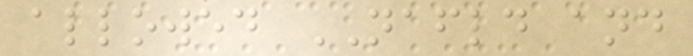allowed NAFLD and
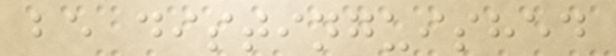be distinguished
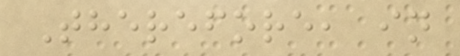Therefore, in
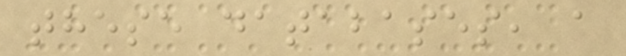these databases, a
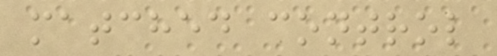matched control
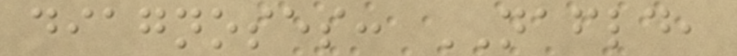diagnoses: NAFLD,
